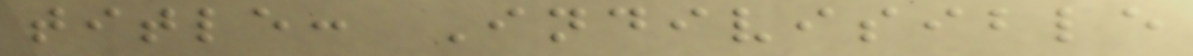title: Indivisible
